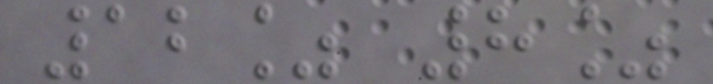12% 8%
